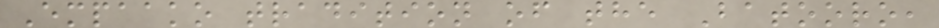Empaako tradition of the Batooro,
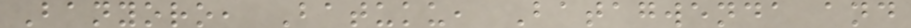Banyoro, Batuku, Batagwenda and
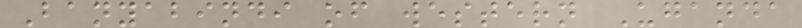Banyabindi of western Uganda
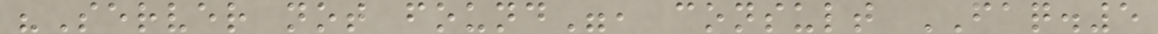"Server not found", consult FAQ.5
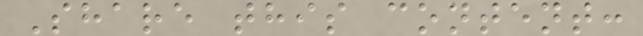Share this content:
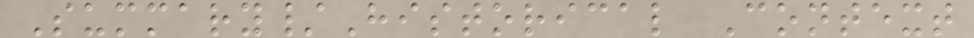Summary/Historical Context
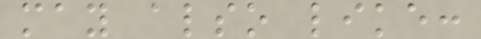may also like:
